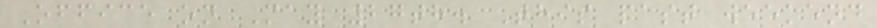Office on May 27th. This past weekend
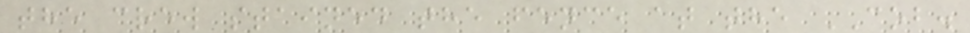the crew stained the fence at the COB.
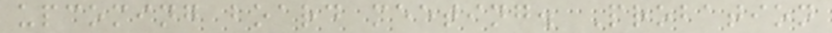upcoming board meeting. Probation
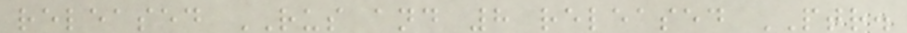released RUS and 8 released PTR.
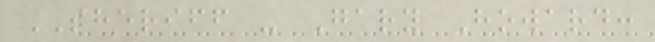SHERIFF - Gary Howard:
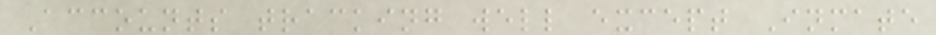Accounts tracking well except Inmate
